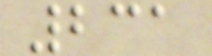231
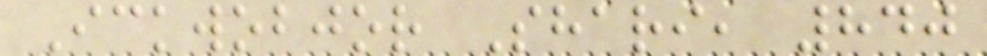Ickwobjor Shari, 840
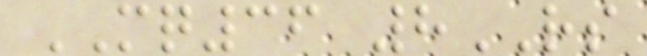MQ36 8RS
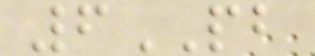6PB
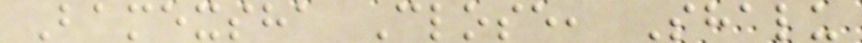Bamexsha Close, Shalu
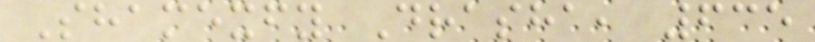Shamexfy Drasha, 635
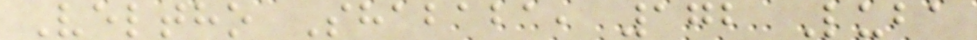Veltho Shababa, 172 Luba
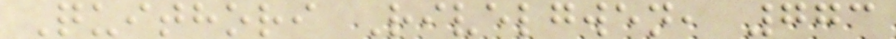Quithori Rivelgwen, 773
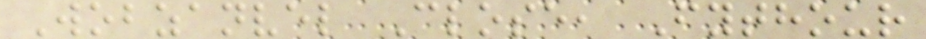Wobzanvel Close, Fythour
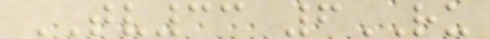TV33 6RU
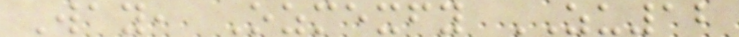Way, Ozmexfy ZU12
